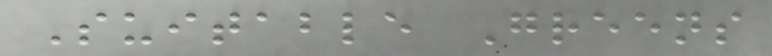Suitable Greens
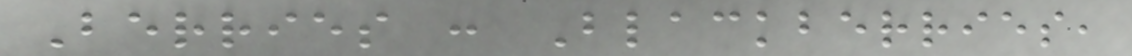Berries : Blackberries,
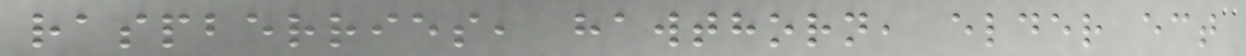raspberries, hawthorn, elder ect
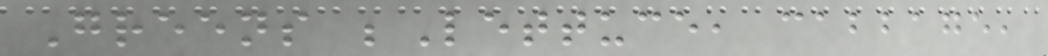Greens ;Lettuce, cabbage,
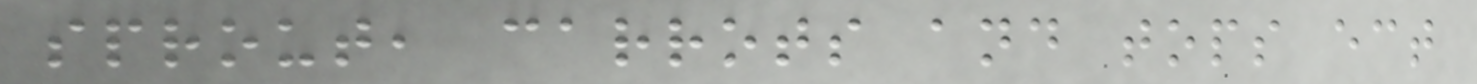sprout, carrots and tops ect
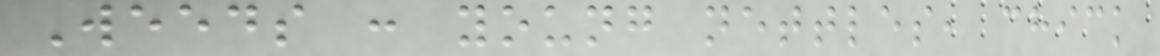Weeds : young nettles, chick
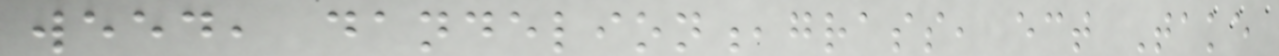weed, dandelion,grass, ect Take
